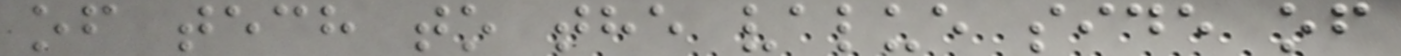of tech to the value side of
